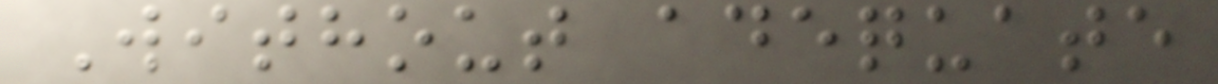Without adequate
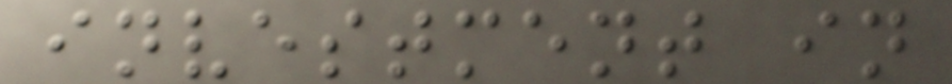investment in
